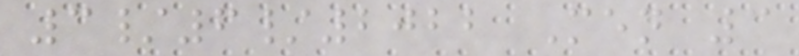3/6/2022 Men 3
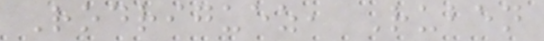Rodriguez, Ruben
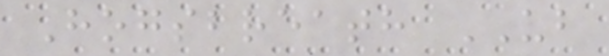Hogsbreath UB
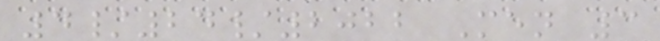4/24/2022 Men 3
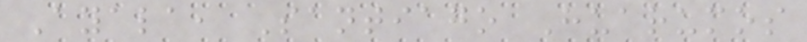Ayala, Santiago Huarumos
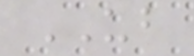UB
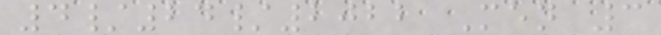4/24/2022 Men 3
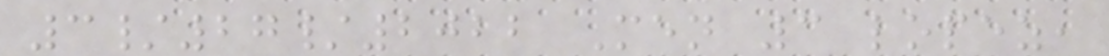3/27/2022 Men 3 lopez,
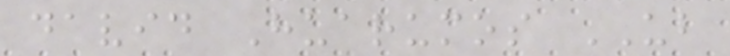david Huarumos UB
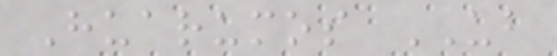Huarumos UB
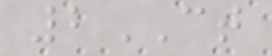2CT
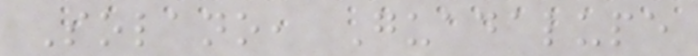Solano, Guadalupe
